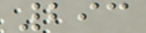293
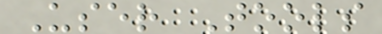User Tools
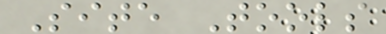Site Tools
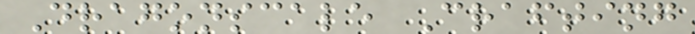Dragonscale Crafting
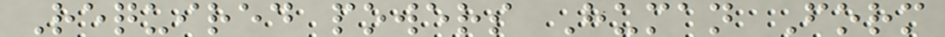Required powers Human Form
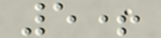5+
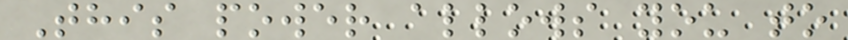This power allows you to
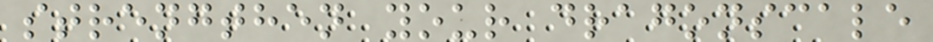strengthen your dragonscale
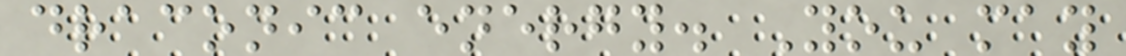draconic energy. You may
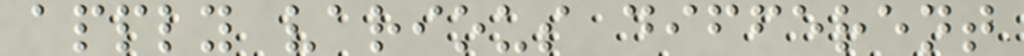apply various different
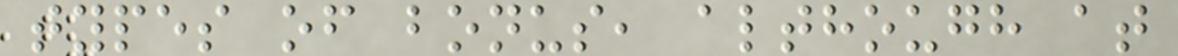types of bonus, although at
